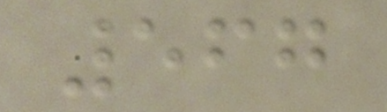567
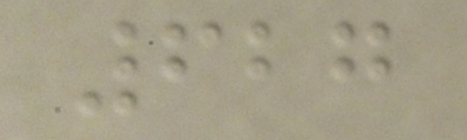627
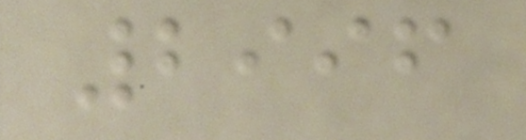2996
